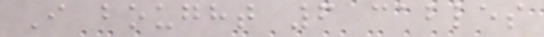I bought 6 cables
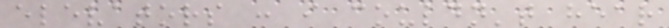elevators : i couldn't hear
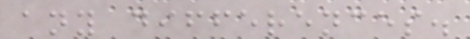any differences.
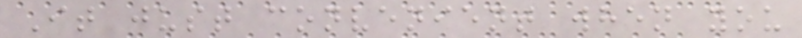It just convenient when you
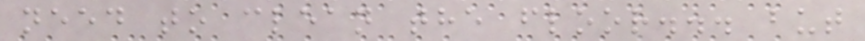need to clean the floor... but
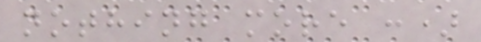nothing more :)
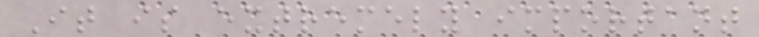It is extremely important
